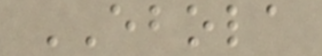EBOLA
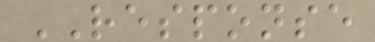RESPONSE
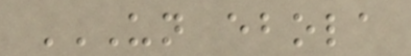UN EBOLA
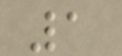1
